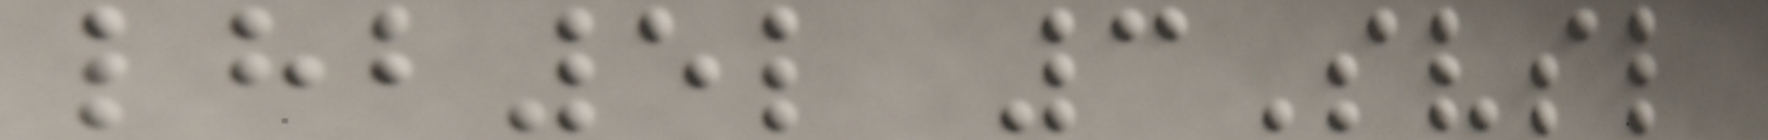lhb5l 3Svsl
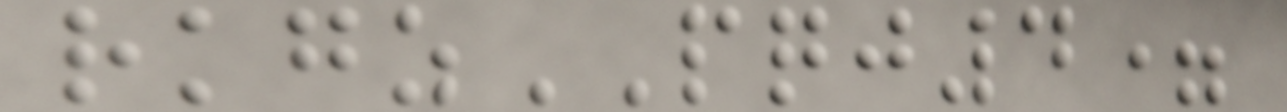rkgzPQJ4=
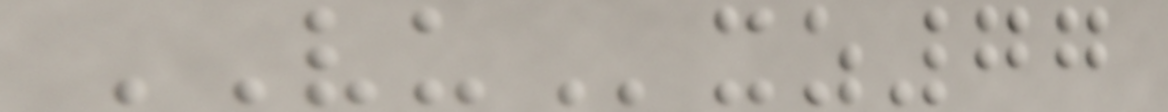VUxz77
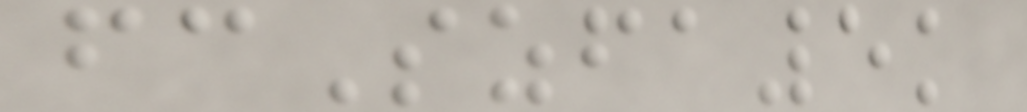fcSzfa5k
